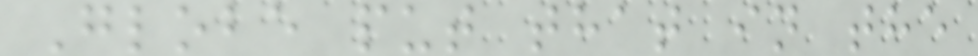Globe put that in the
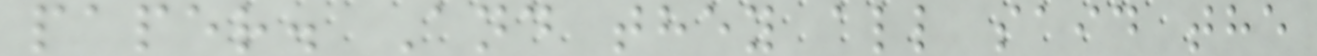paper. And they all said the
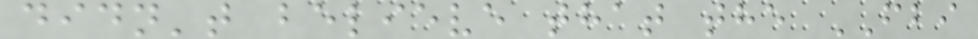didn't believe that the FBI
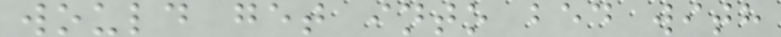would get into bed with
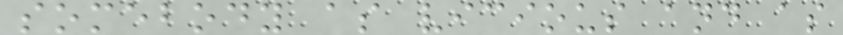somebody as vicious and as
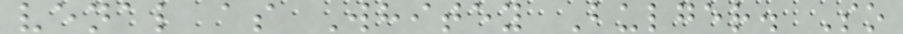venal as Whitey Bulger. So
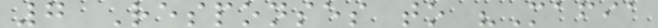7 Responses to "Mafia
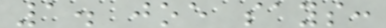1. joe says:
